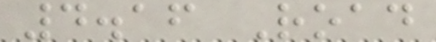4.16 Road
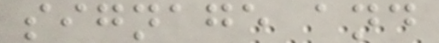signage and
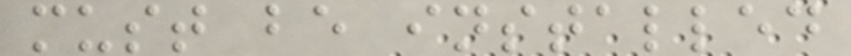must be installed
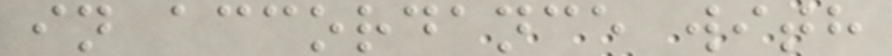in accordance with
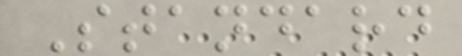Standard
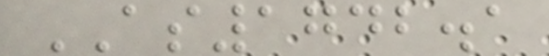AS1742.1
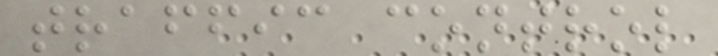traffic control
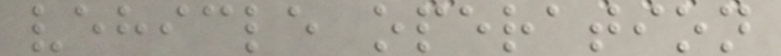vehicle operation
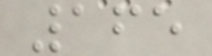165
